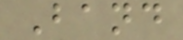Band
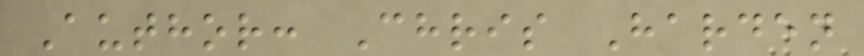Author: Chris Harden
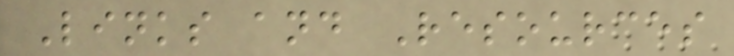Links and Resources
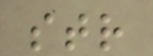str
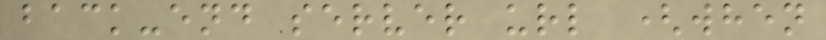back-end server url (when
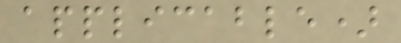applicable)
